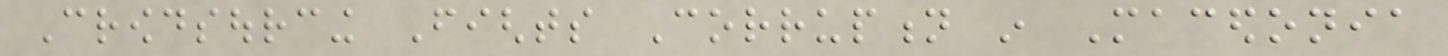Crowdsourcing Fights Corruption in Macedonia
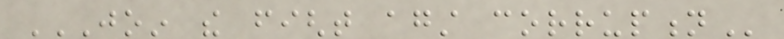JOIN THE FIGHT AGAINST CORRUPTION
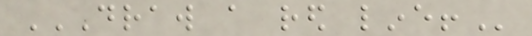DRAW A RED LINE!
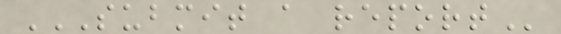SUBMIT A REPORT
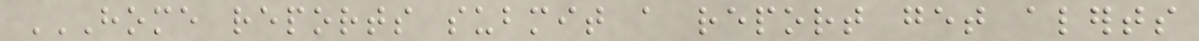HOME REPORTS SUBMIT A REPORT GET ALERTS
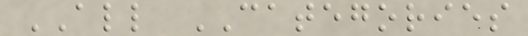ALL CATEGORIES
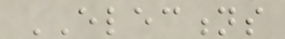ELECTIONS
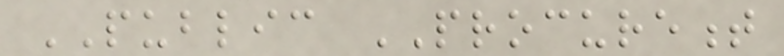PUBLIC PROCUREMENT
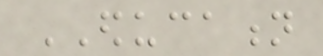EDUCATION
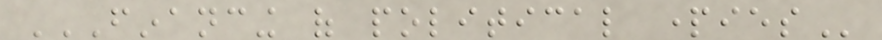FINANCING OF POLITICAL PARTIES
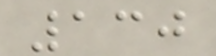130
